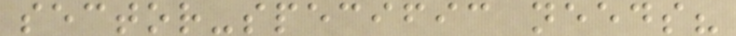sector-specific needs?
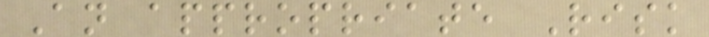An appropriate Risk
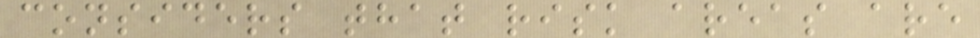considers that risk areas are
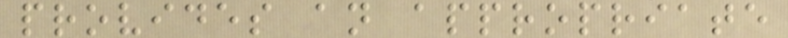provides an appropriate
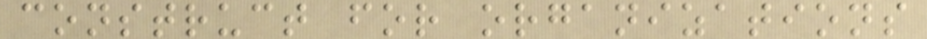construct for organizations
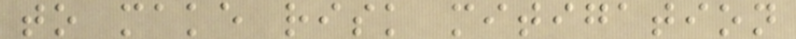to make risk mitigation
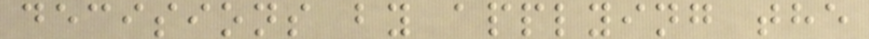decisions by applying the
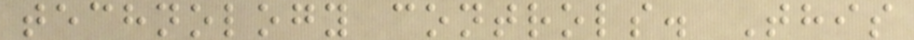technology controls. This
